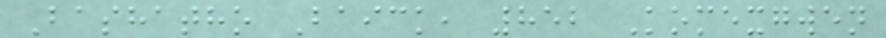Bashatho Baick, 852 Komexgwen
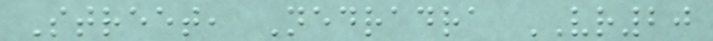Street, Nedradra VR20
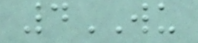4WU
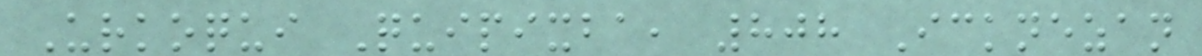Urkoqui Quipixba, 808 Icknezan
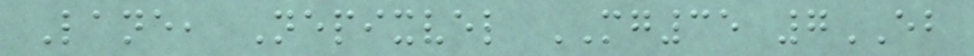Lane, Nepixvel MG35 7EB
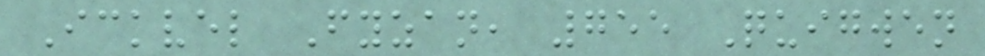Ickvel Fyzan, 755 Quigwen
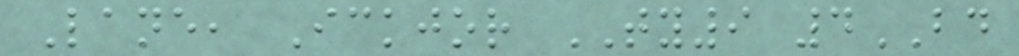Lane, Ickjor TY9 4BD
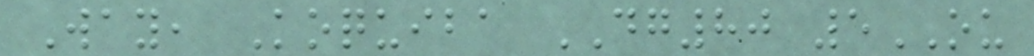Way, Koquiba DG80 5OU
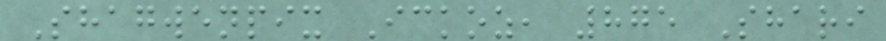Shagwenpix Ickoz, 875 Shari
